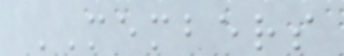MEMBERS
